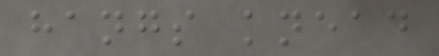hangs knead
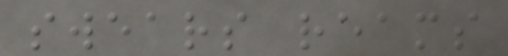swears reams
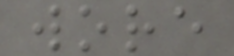wore
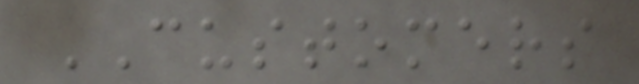CUSTOMERS
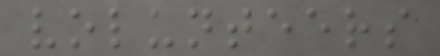volunteers
